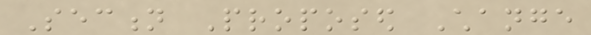Section Proposed Change
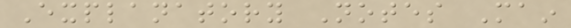Explanatory Notes Main
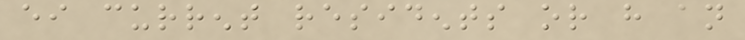either current residents or have an
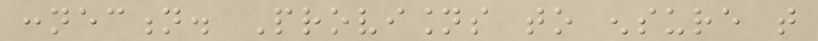connection. Provisions to ensure that
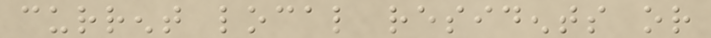current local residents or
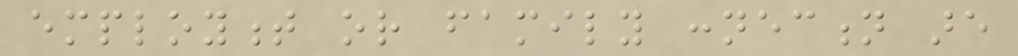employment or family connection are
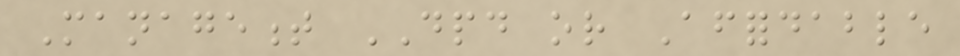Management DPD or Affordable
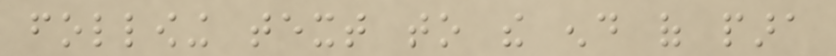following text to the end of para
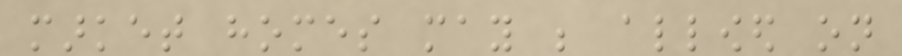market homes may be allowed on
